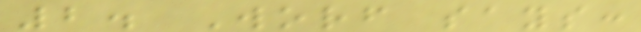2. Worf says:
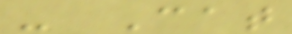- Cat
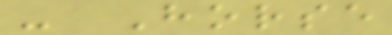- Horse
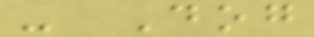- Dog
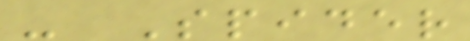- Spider
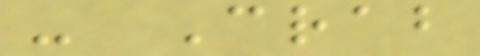- Crab
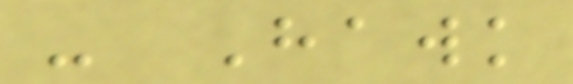- Hawk
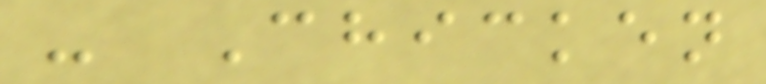- Chicken
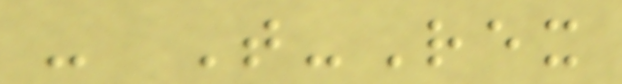- T-Rex
